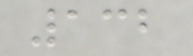132
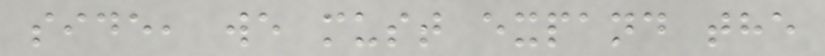side, we must expand the
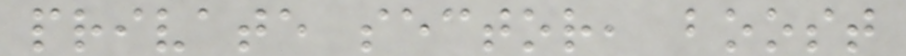private sector, boost
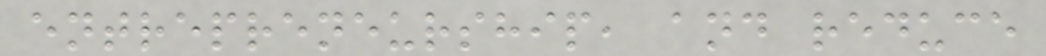entrepreneurship, and reduce
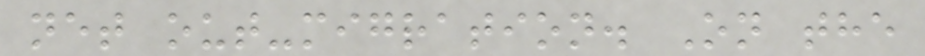net out-migration. On the
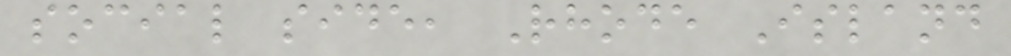social side, Rhode Island
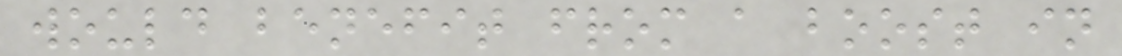would benefit from a boost in
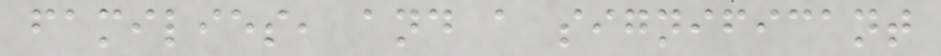families, and a significant
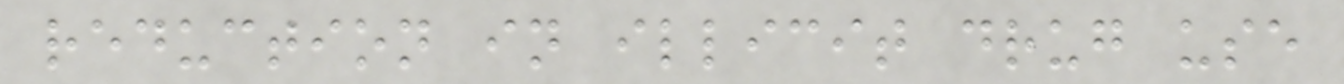reduction in illicit drug use
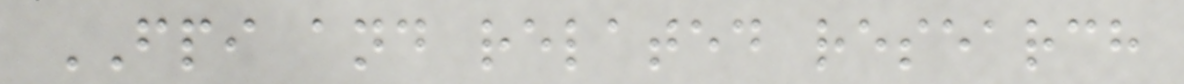FPI and related research
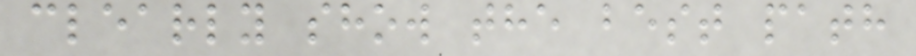clearly show the best path
